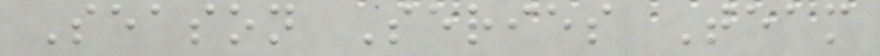Season Series Team
